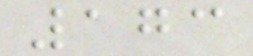173
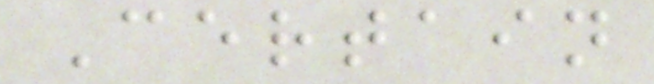Certain
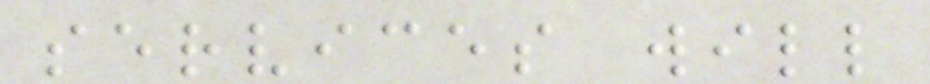services will
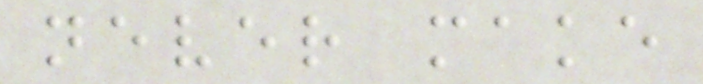never make
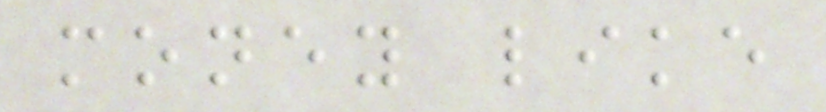money like
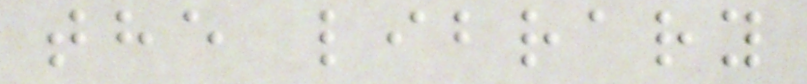the library
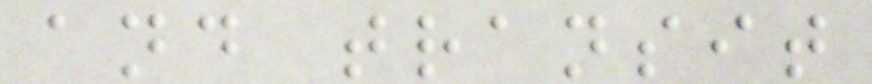and transit
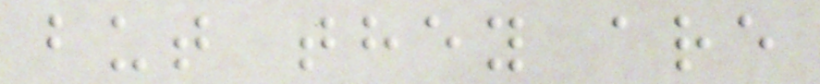but they are
